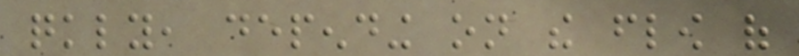quickly, depending on the flow of
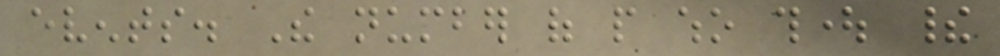events. The number of people who thought their
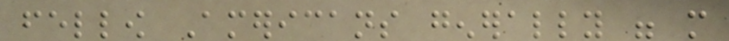fellow Americans generally were more
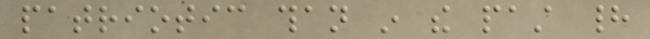patriotic than in the past had
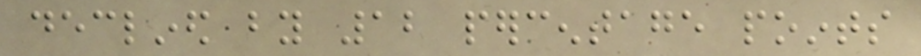declined by 12 percentage points
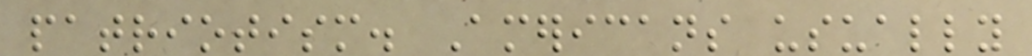patriotism. Americans usually
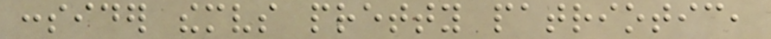consider themselves pretty patriotic,
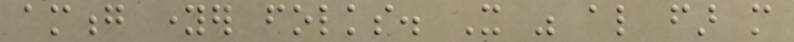among younger folks. It was also far more
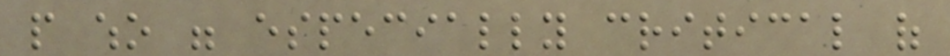people who were especially critical of
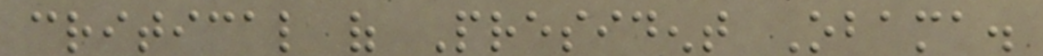critical of President Obama.
